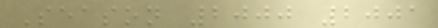Season 2000 2001
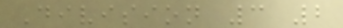Division 3 2
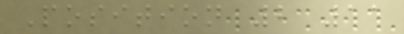Position 2 11
